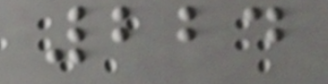224
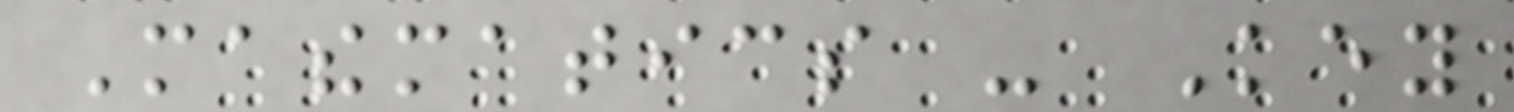Mathematics - Key
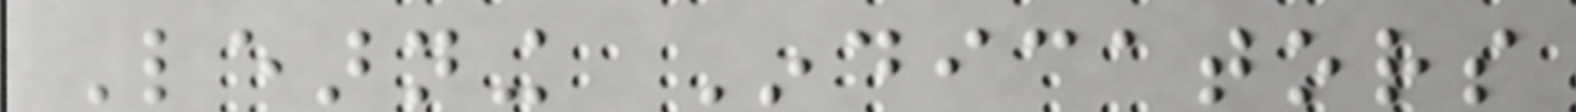Learning Indicators
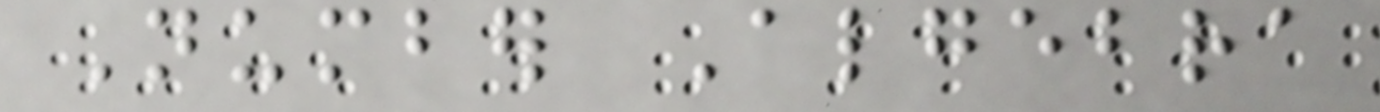Number Algebra
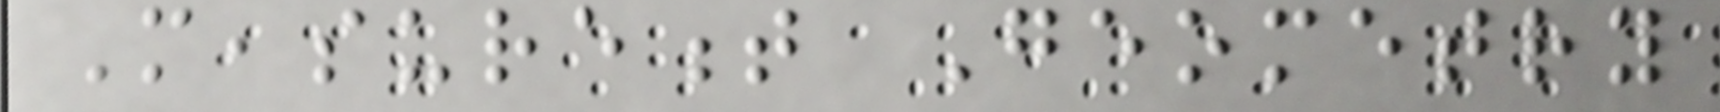Measurement Geometry
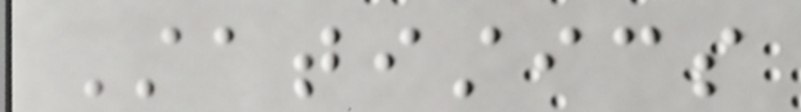Statistics
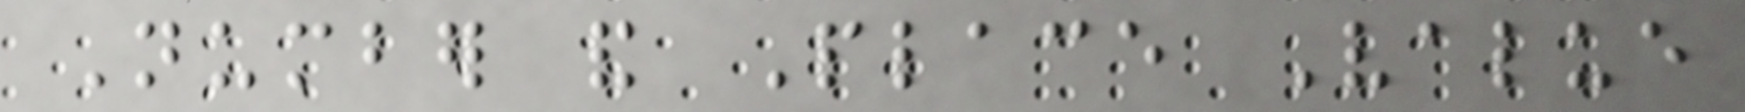Number and Place Value
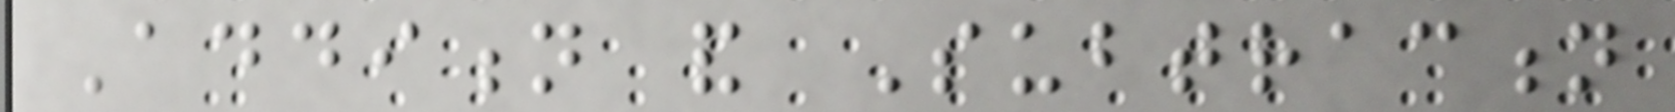Addition and Subtraction
